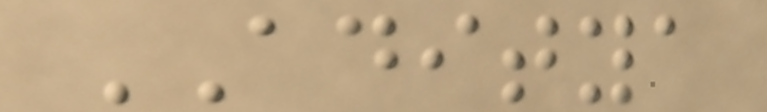ADITYA
